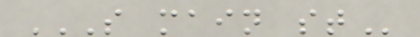S MAIN ST
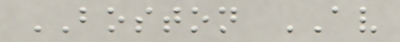BOSTON AV
